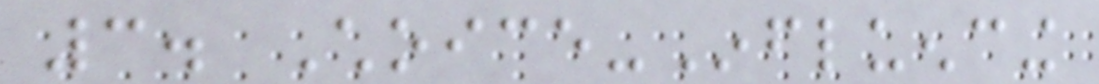3. Choice-Influencing
